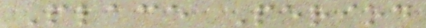Place Period
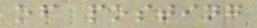of posting
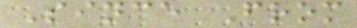Since From
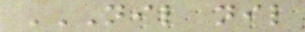NIL NIL
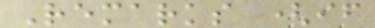Remarks (if
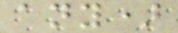any)
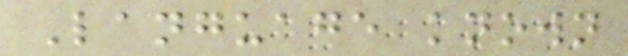Language known
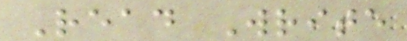Read Write
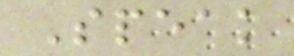Speak
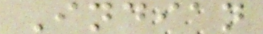Indian
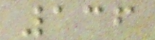136
